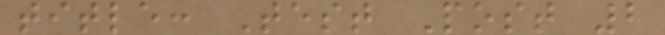title: Test Post 2
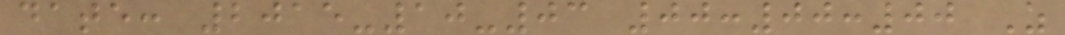date: 2015-10-03 00:00:00 Z
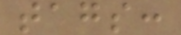tags:
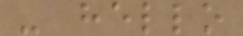- hello
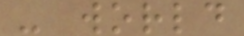- world
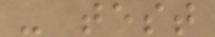- test
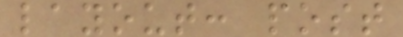layout: post
